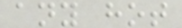any hot
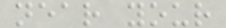near your
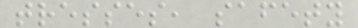tresses, safety
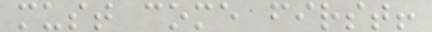must come first!
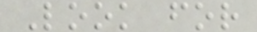Look for
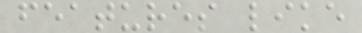features like
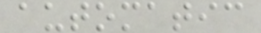automatic
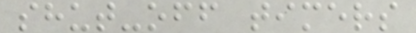shut-off timers
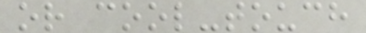or cool-touch
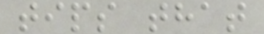tips that
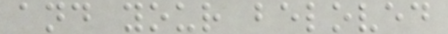and your beloved
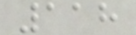118
